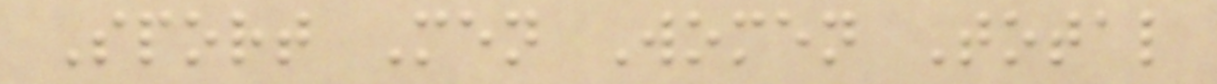Sport Men Women Total
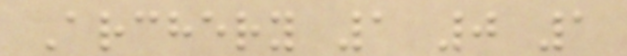Archery 1 0 1
